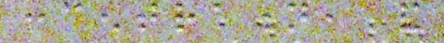concentration, and
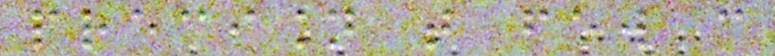precision that few can
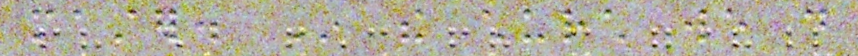master. In the church we do
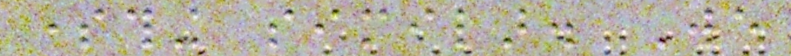something similar. We
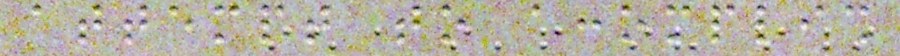attempt to accomplish
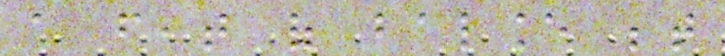a feat of balance between
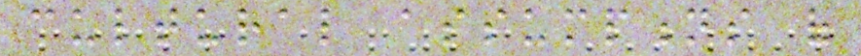cultural assumptions of
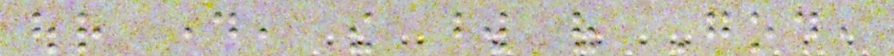our day, the word of God,
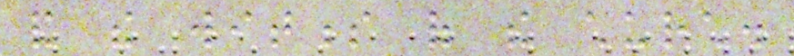and the witness of the church.
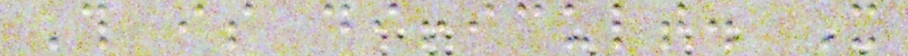This is difficult. It
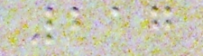217
